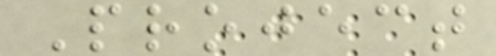Project
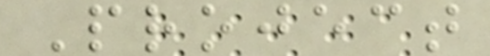Project
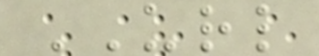URL
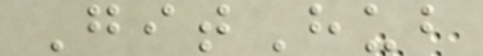GitHub
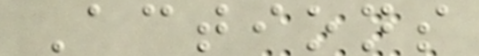Actions
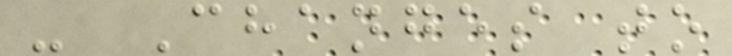- Changes to
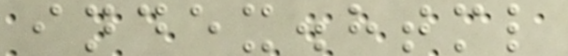index.html
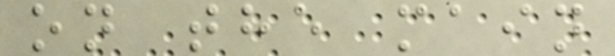on the main
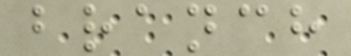branch
